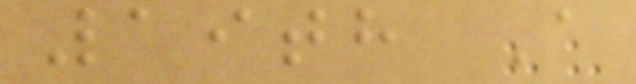19th A
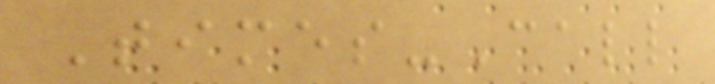Times-Call
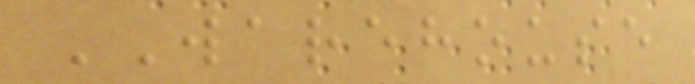WAREHOUSE
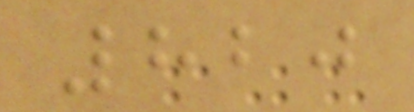820
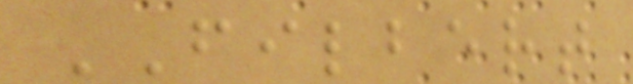FILBERT
